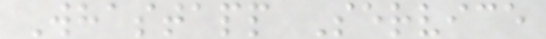Whastapp Service
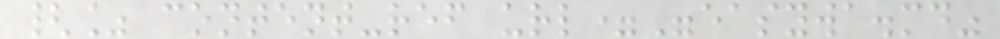{% content-ref url="easywa.md"
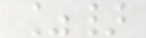%}
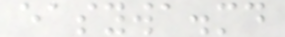easywa.md
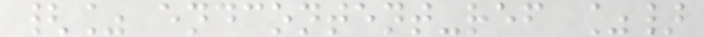{% endcontent-ref %}
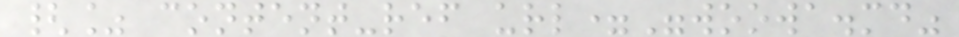{% content-ref url="woowa.md"
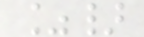%}
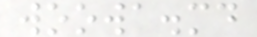woowa.md
